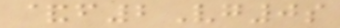&f2Vg0s
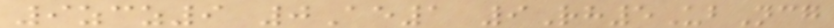9zcz9 0Ae1 9Rh5UbNcg
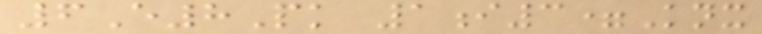6E8Pk 1i3=Knx
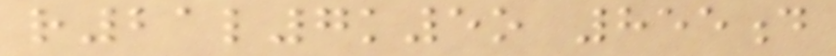r21l7k5o 855d
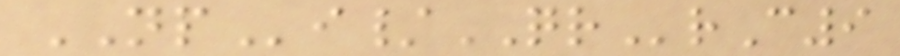NPi/QRrC9
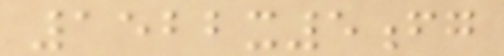1522x5fg
